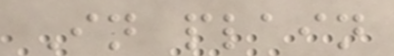In plain
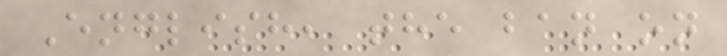English, the ban on
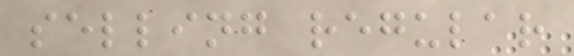selling regular
